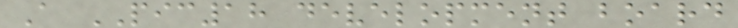A PIC18 development board
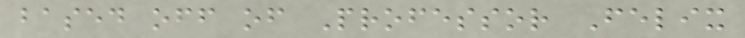based off of Professor Felix
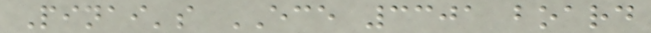Pinai's ECE 3301 board
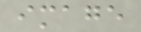image
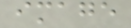image
